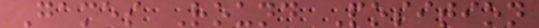Games Round Position
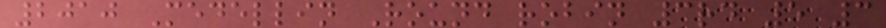2010 Medellin Round robin 3rd 5 3
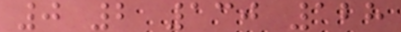0 2 130 128
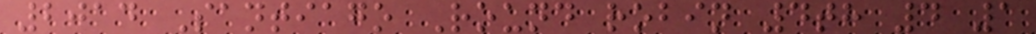2014 Santiago Round robin 4th 4 1
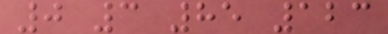0 3 85 123
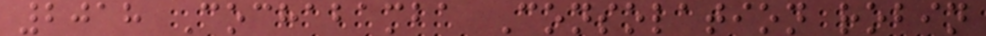2018 Cochabamba Consolation robin
